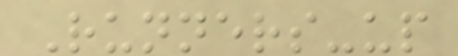Runners-up
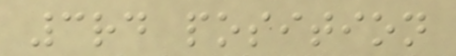3rd position
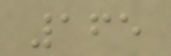165
